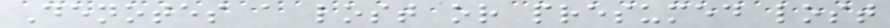Denotes a lost or presumed lost
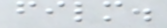film.
